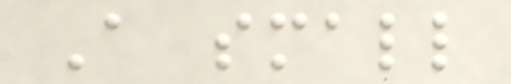A small
